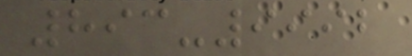893-9992
